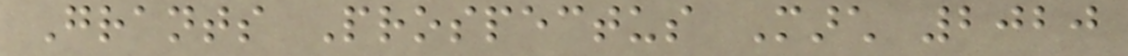Grants Prospectus March 2020
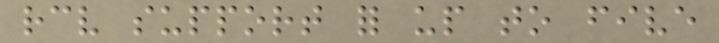receive support for up to five
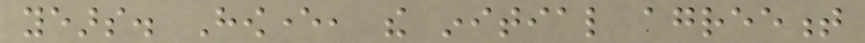years. However, the initial agreement
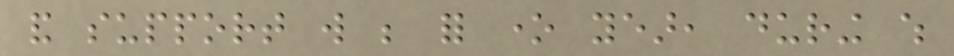and support will be for one year, during which
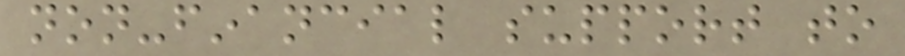non-financial support to
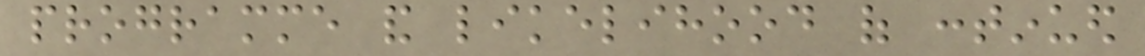programme and likelihood of continued
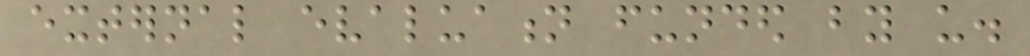external evaluation funded by us.
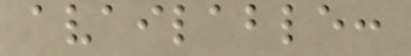available:
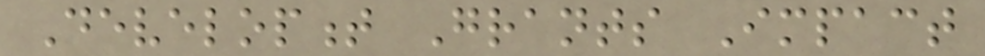Development Grants Impact
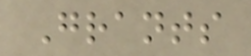Grants
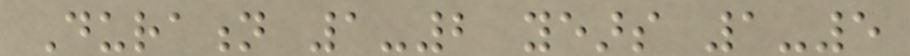Duration 1-2 years 1-5
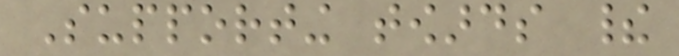Supporting towards their
